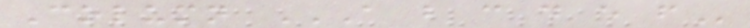Column A B C D E F
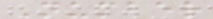Number
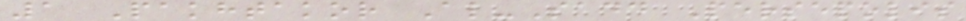1 Pakhtakor Al-Sadd Persepolis
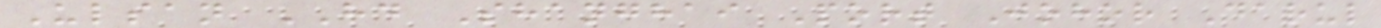Ulsan HD Shanghai Port Johor Darul
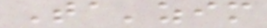Ta'zim
